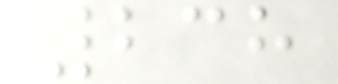238
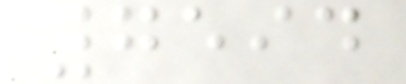7594
